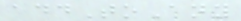addToAny
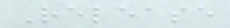Release
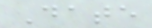Date
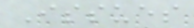Issues
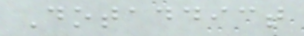Dotaddict
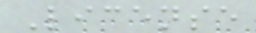License
